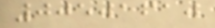00501610
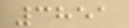3851
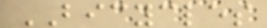BICYCLES
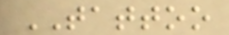TATTOO
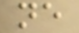ne
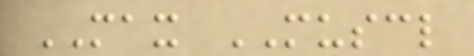MAX MUSCL
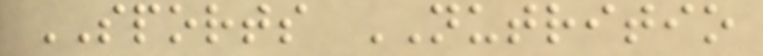SPORTS NUTRITIO
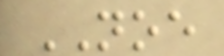NOE
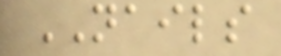NAILS
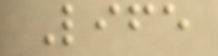Life
